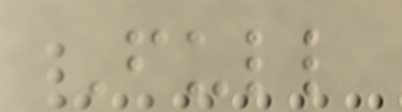Full
